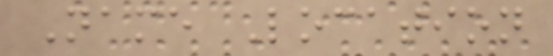Name Location
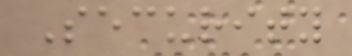Security
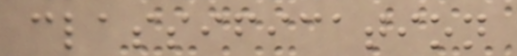classification
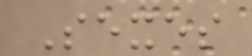Sexes
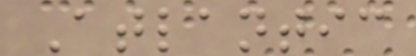Atlantic
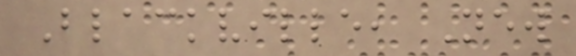Blackville, New
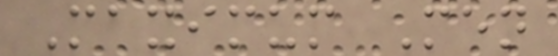Maximum Men
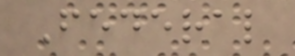Federal
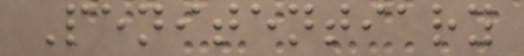Penitentiary
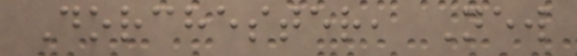Dorchester, New
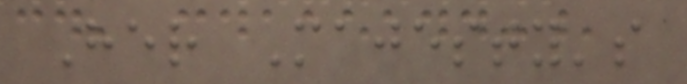Her Majesty's
